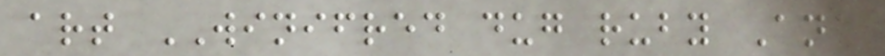art WINIFRED dug ruby Ana
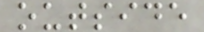outside
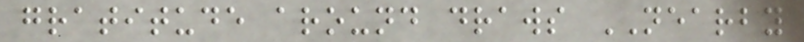gratitude around draws NEARBY
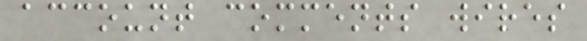account comments wires
